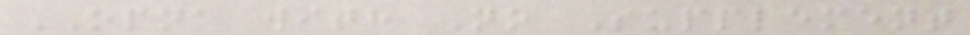OPNA with No Supplement
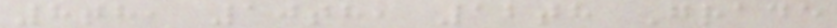8th, 10th, 12th Grade
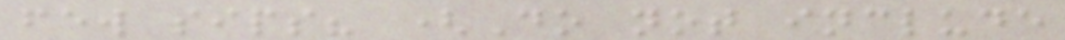few sips? (Do not include
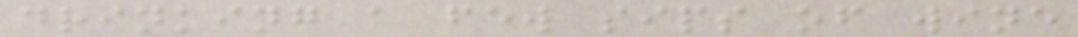drinking a few sips of wine
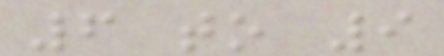6 to 9
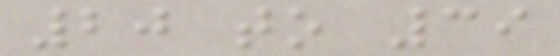20 to 39
